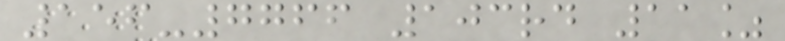156-7766 103rd 11%
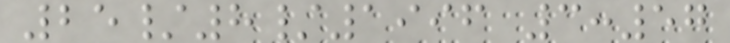25/8/1996 3:57
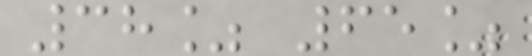38% 65%
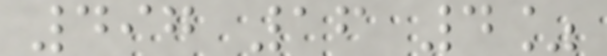497 16 4%
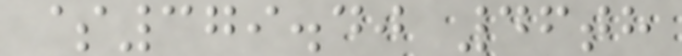$379.40 46th
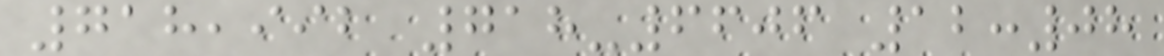718,992 718-6606 12:08
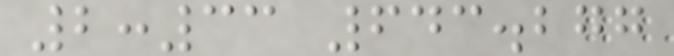2:33 643.277
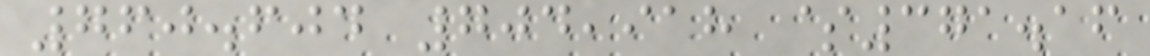760.604 704,918 $371.16
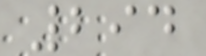294
